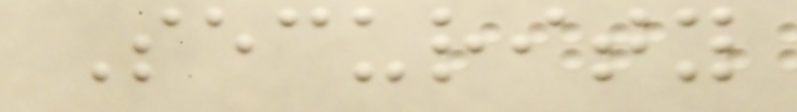Security
